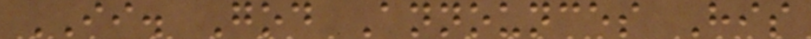II. God Announces His
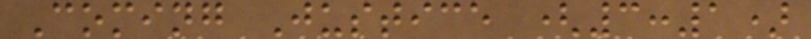Coming Justice (3:1)
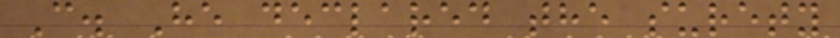C. He declared the surety
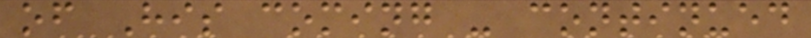of His coming - continued
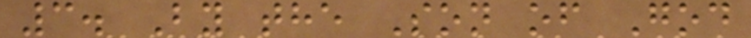3. By the Son of God
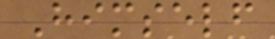Himself
